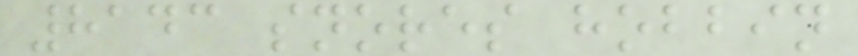8143 snores hobbin
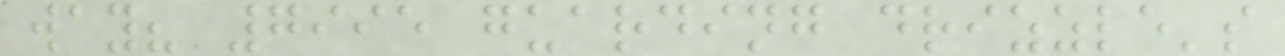way? 7995 guarding drizzle's
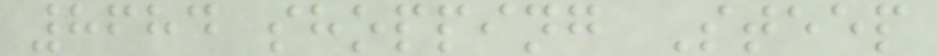8684 shopping Steep
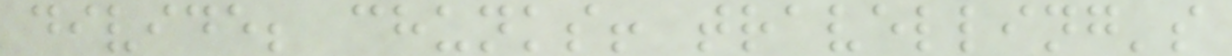divide; chunks! travelling's
